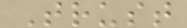Trust
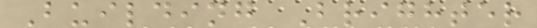Building Brighter
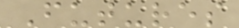Futures
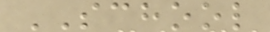SCHOOL
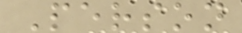Person
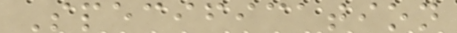Specification
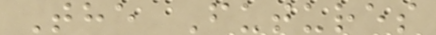The Futures
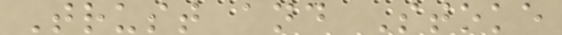Trust and Stoke
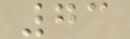73
